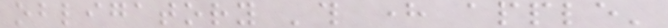obligatory 'this here apple'
